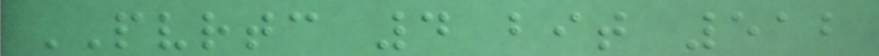PVRTC 4 bit 512
